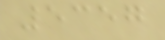5357
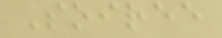Soiree
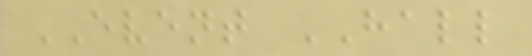EVENT HALL
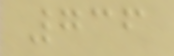736
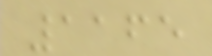1165
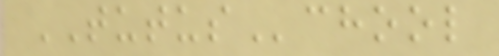TUTUSchool
